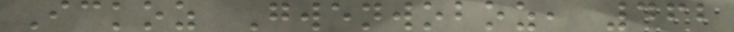Ickoz Gwenwoboz, 462
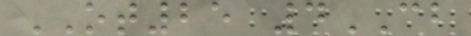OT25 4CB
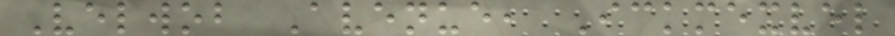Velwob Avenue, Ickmexvel
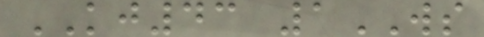KJ43 1WS
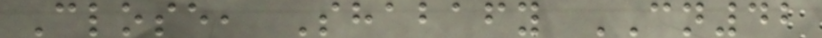Close, Shabafy CN42
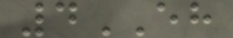4EH
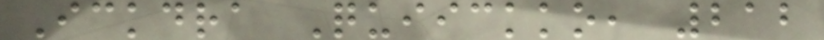Ickdra Quiickko, 212
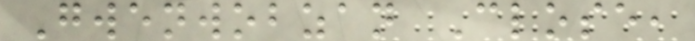Gwenwobzan Close,
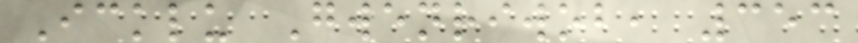Icklu Gwenriwob, 353
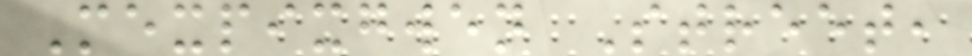Mexpixgwen Street,
